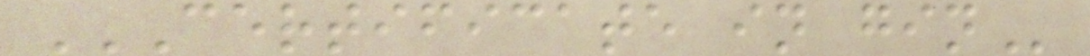CERTIFICATE IN GIN
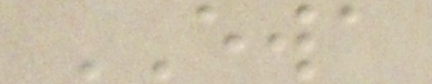EWA
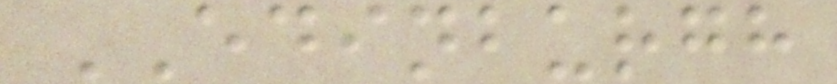EDINBURGH
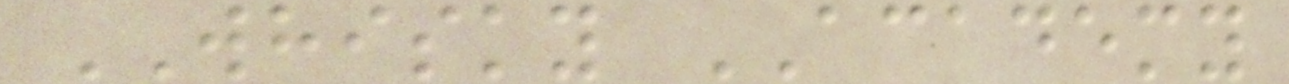WHISKY ACADEMY
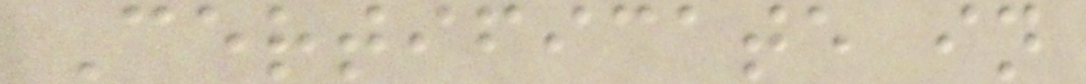Certificate in
